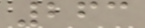263
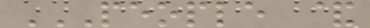PEOPLE &
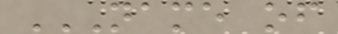NAME OF
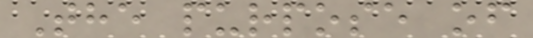The purpose of
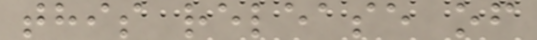this release of
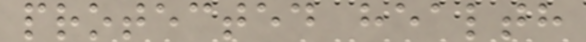protected health
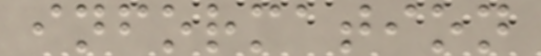information
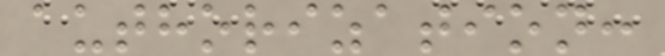authorization:
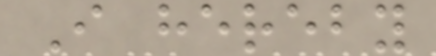I hereby
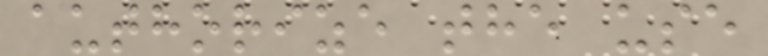authorize the use
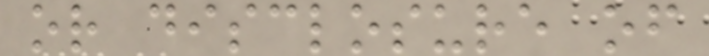or disclosure of
